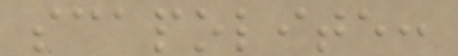scapolite:
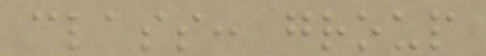class: group
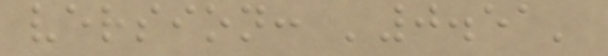version: '0.51'
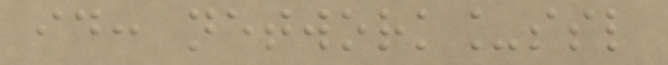id: network_ssl
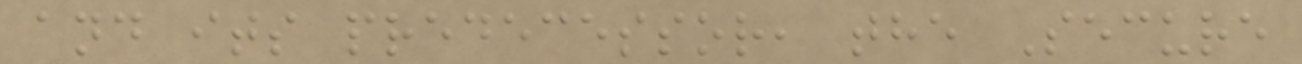and its predecessor, the Secure
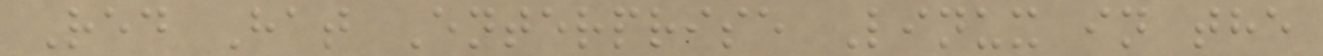Red Hat Enterprise Linux in the
